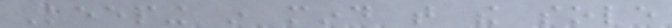Keeping in mind that the sole
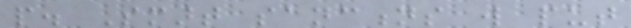people. Smart sanctions will put
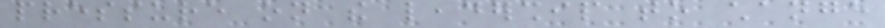pressure on the leadership to change
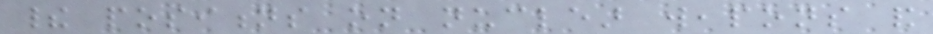their positions on nuclear weapons and
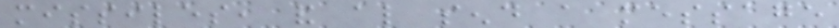missiles, and also send a message
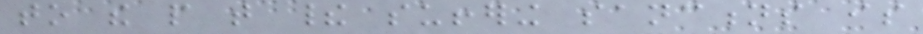to the people that their suffering sanctions is
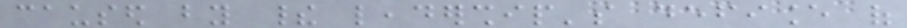caused by their leadership's defiance of
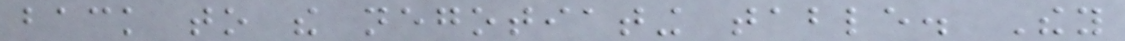back to the negotiating table. They
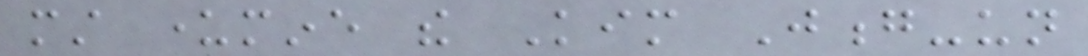must undermine the Kim Jong-un
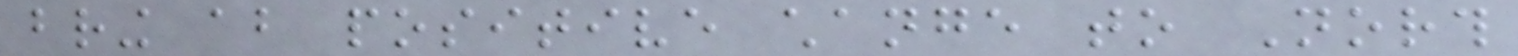bring about positive change to North
